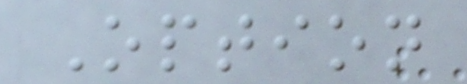Option
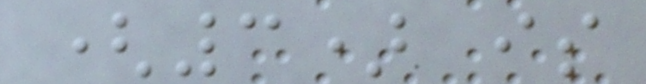(3) is
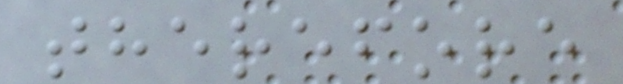therefore
